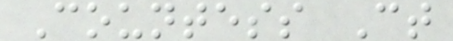Countess Ct
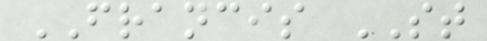FRANCIS ST
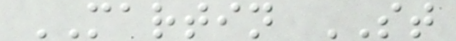MARTIN ST
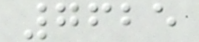7625
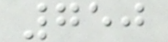750
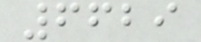6629
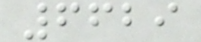6629
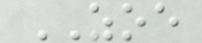ZOE
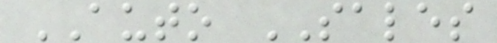AUTO SALES
